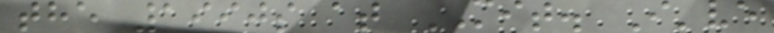the 1990s at MIT. I've
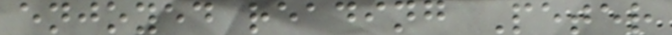enjoyed reading Peter
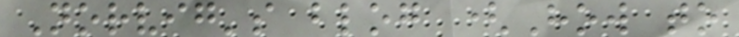Norvig's blog (How to
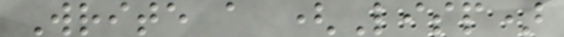Write a (Lisp)
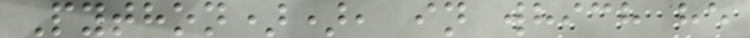Python)), in which he
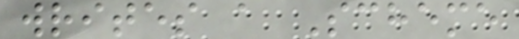writes a Scheme
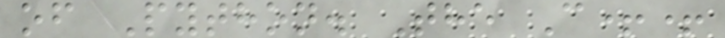of Python. The C++
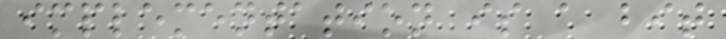implementation is a bit
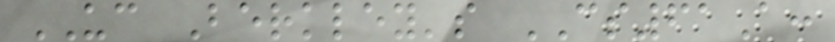UC Berkley's CS61A:
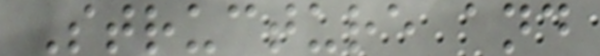Structure and
